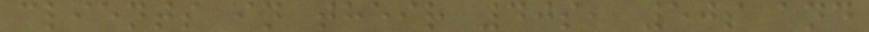clients in their 40s, 50s and
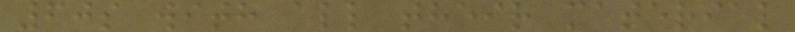60s with all their material
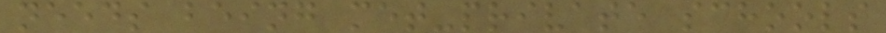needs being met-private schools
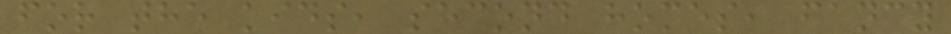for the kids, second homes, fancy
